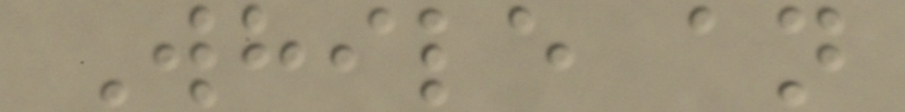While an
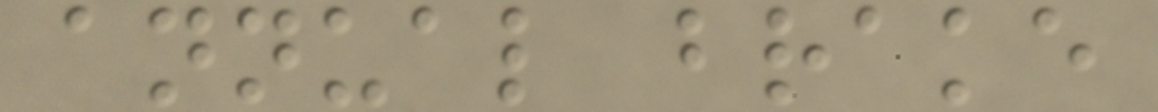annual brake
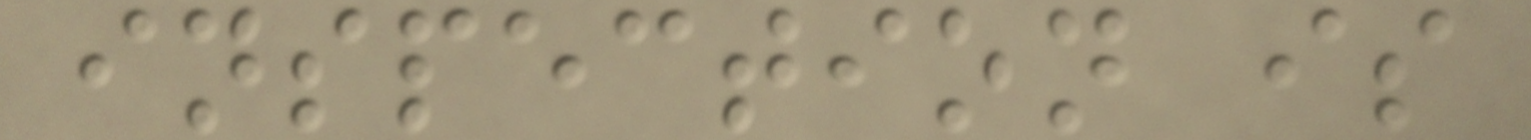inspection is
